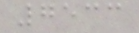7533
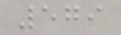579
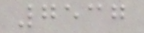7537
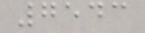7543
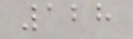128
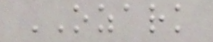OZARK
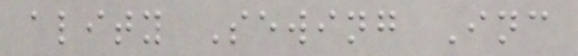ality Sewing Inc
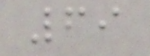69
